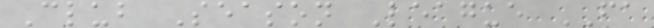Club Season League FA
